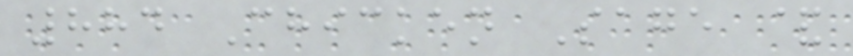884 Chicken Sage &
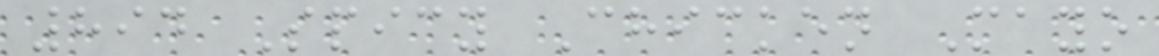894 Spicy Chicken Mayo
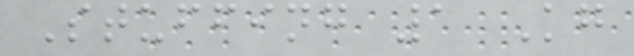Stuffing 1 Kg
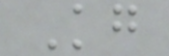Kg
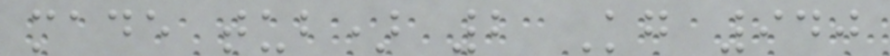made tub) 2 Kg 940
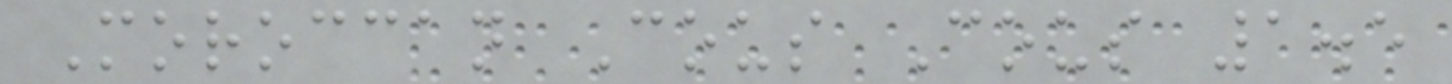Moroccan Cous Cous 1.5
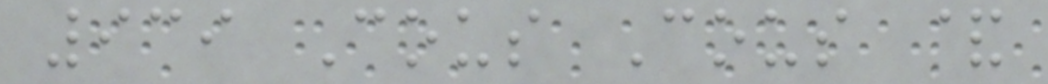939 Cous Cous &
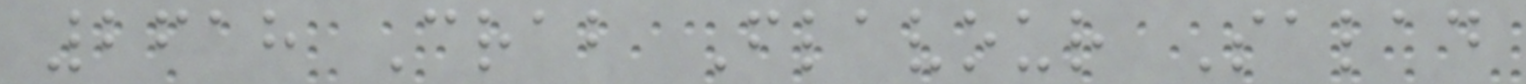2618 Crab Flavour Salad
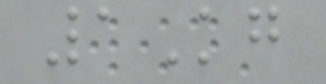1Kg
